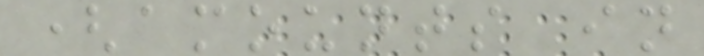(amounts in
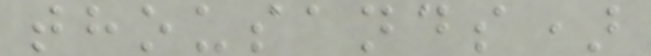thousands)
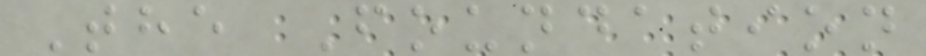The Foundation
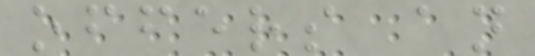offers an
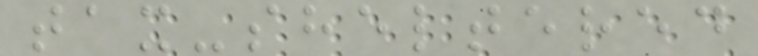tax-sheltered
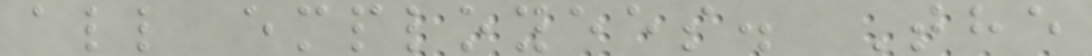all employees. The
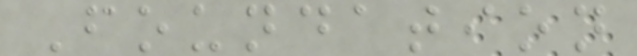Foundation
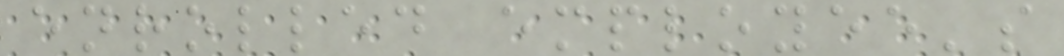enrolled employee's
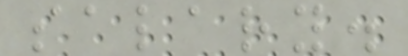salary.
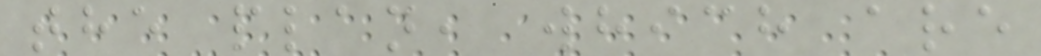the plan, which are
